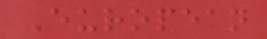European
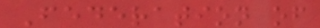Federation of
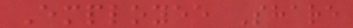Employee Share
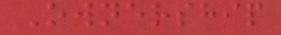Ownership
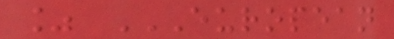% EUROPEAN
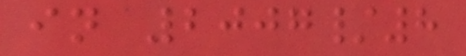in 2007/8
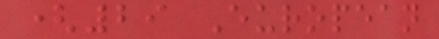(29 European
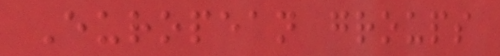European groups
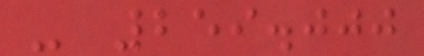- 259.000
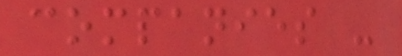companies -
